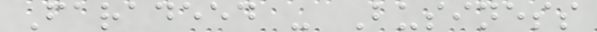Faradeed - Business
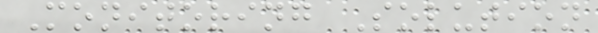Monitoring Solution
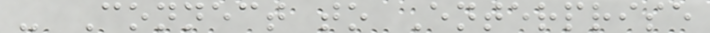- Connect to Enterprise
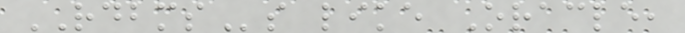RDBMSs like Oracle,
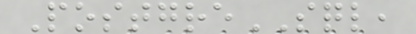PostgreSQL,
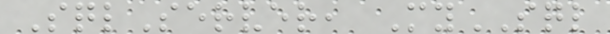SqlServer, MySQL
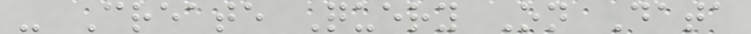- Create Query On Data
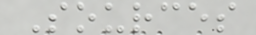Sources
